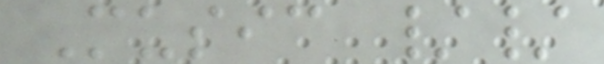Music //
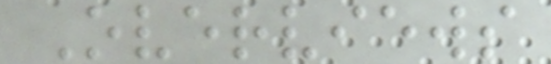Overviews
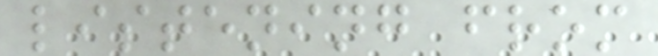listening from
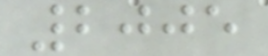2005
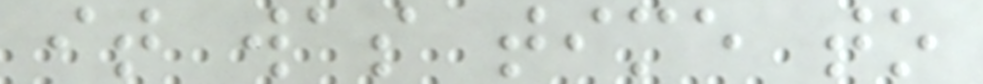it was time to
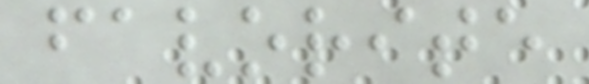favorite
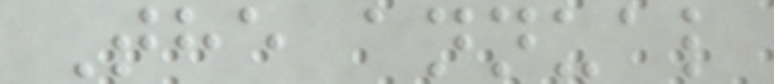The annual
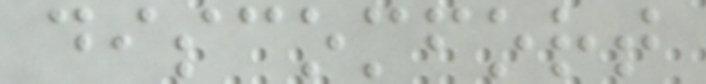discomfort
